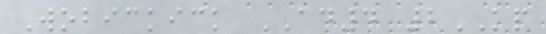Wobickick AD4 2KP
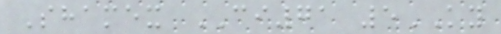Shamex CI71 5KY
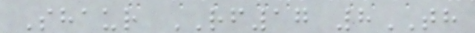Shaur RF17 8TH
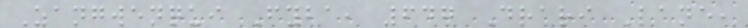Zangwenqui Fyba, 647 Drari Lane,
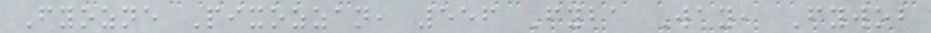Fyozne Pixozzan, 556 Fyba Way, Fywob
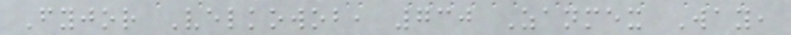Fyjor Velkowob, 730 Zanmex Way,
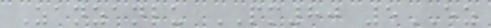Zanzanlu PM80 5EZ
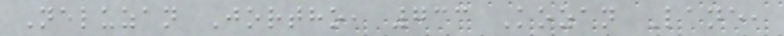Neluzan Jortho, 733 Kozan Lane,
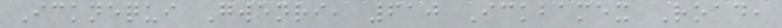Icknequi Gwenri, 610 Ickbamex Road,
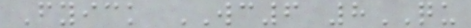Fyick WC6 8QU
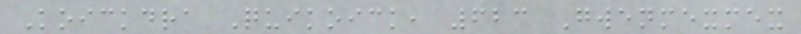Koickdra Quikoick, 623 Gwenmexmex
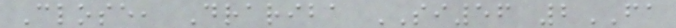Close, Drariba SI56 2FA
